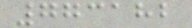773182
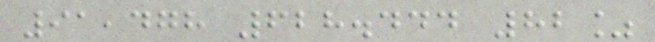91,478 628.444 82%
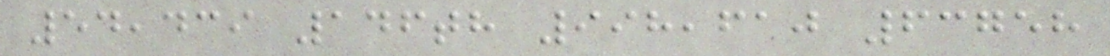54,439 146th 998,610 63758
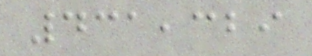431,329
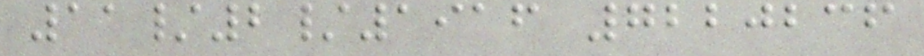11/2/1916 7220236
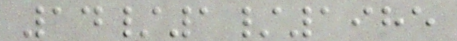14/1/1985
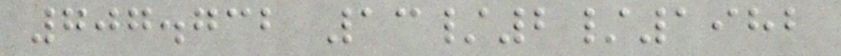707.732 13/2/1982
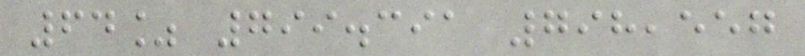64% 799.391 798,557
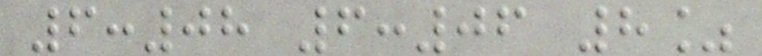6:08 6:06 8%
